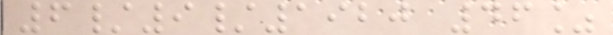6/9/1920 46%
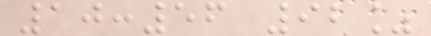10:56 92%
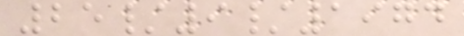25/9/1974
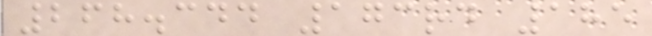268.344 173rd 185
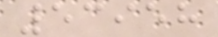53958
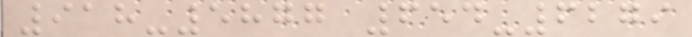918-5877 654-6279
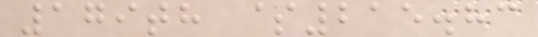179th $215.83
